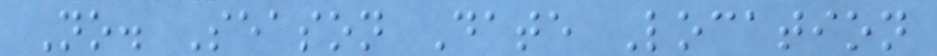No. Season Date Location
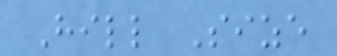Hill Size
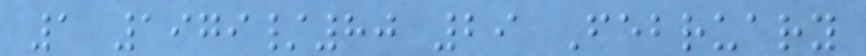1 1979/80 29 February
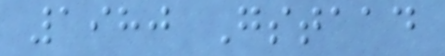1980 Gstaad
